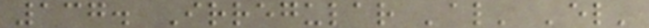137. Irregular 'al' 'el'
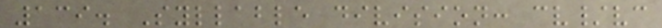139. Syllable division: cv/vc
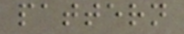pattern
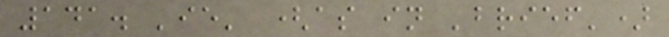141. 'ie' (as in 'brief')
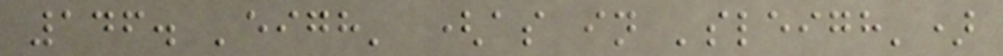146. 'eigh' (as in 'sleigh')
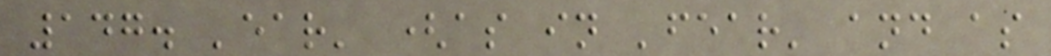147. 'ear' (as in 'fear' and as
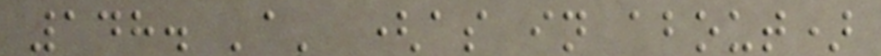148. 'a' (as in about)
